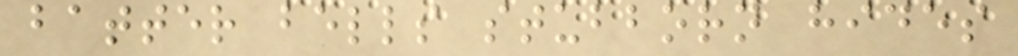batter bells stubborn hides
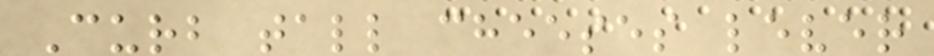Curb tall cheeses lever
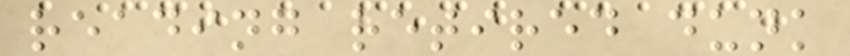reading retired dunk
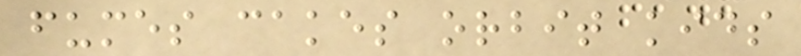fumes cakes orbit kids
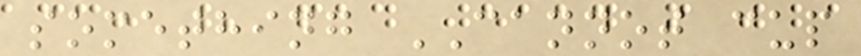something CANNOT cup
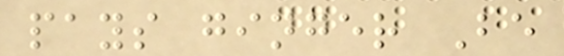pays ginger Be
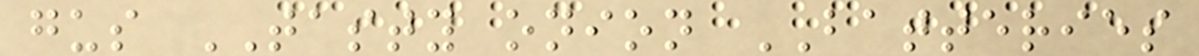gus TASTY onion BATTERIES
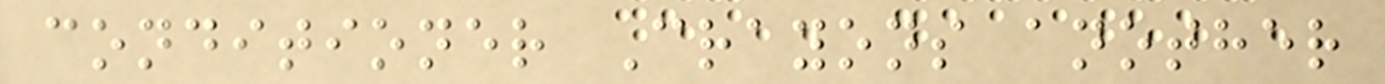conditioner Crayons another
